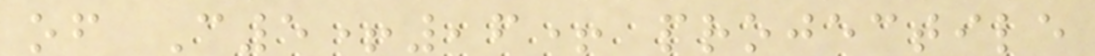of C5+,6+ projectile
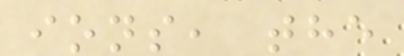ions, the
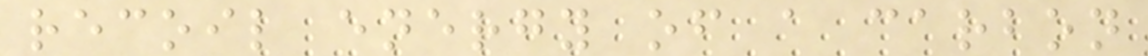recoil energy of a carbon
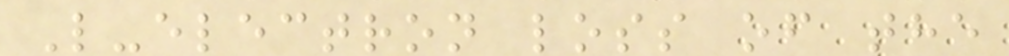L-electron loss of the
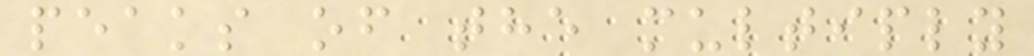peaks of the multiply
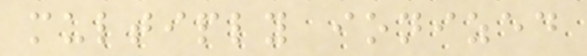multiply ionized
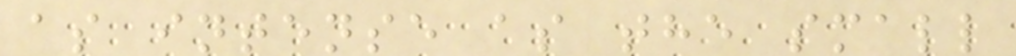as intense as the small
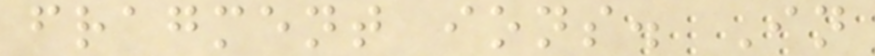fragment ions. In
